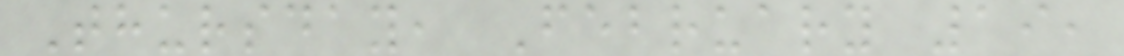Thursday, February 19,
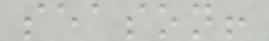season!
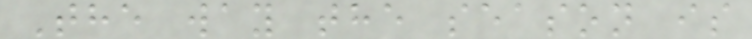The way the season is
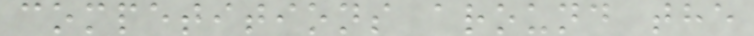competitions around the
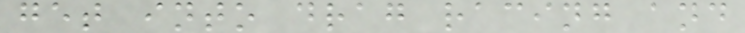get into drag racing and
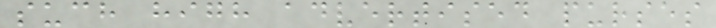such high advertised purses
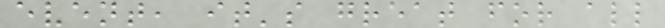event, it's great for all
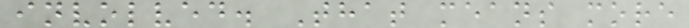involved. That means more
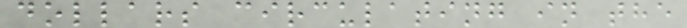dollars circulating in the
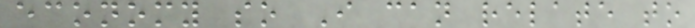economy so I can relate to
